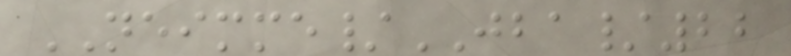NEIMME/JBA/22
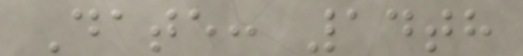Date: 14th
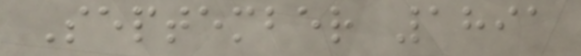September 1891
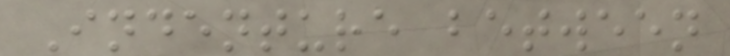Indenture between
